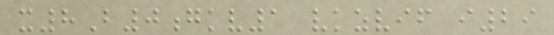x8B0gkv1 vkzvif i29
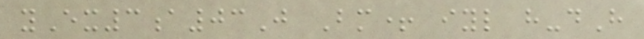yEx3a03J Bm+ iyl h-dH
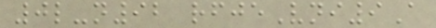0l-n92 rfjeVni9A
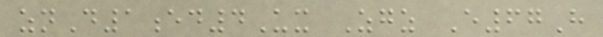znD1ed4Ux Zgz E67H
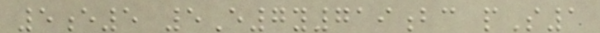5e5 5E7y719bc pS1
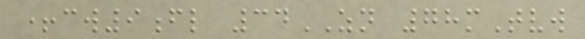+cw9fl 34ZN 78mTvw
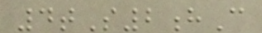4tS2hC
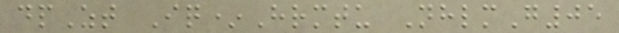dpZt Iq*Hrmtu NhlmG05
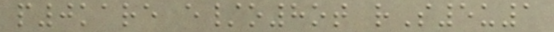p0kare e/o8ot rS5u1
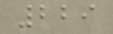229
